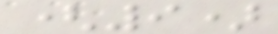(9)
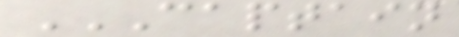CAPTAIN
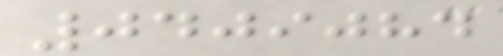0409084
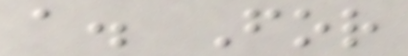a. For
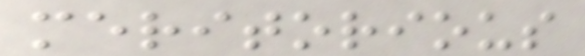meritorious
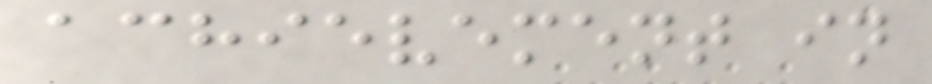achievement in
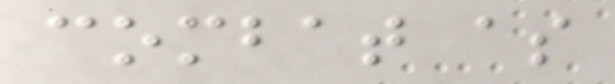combat as
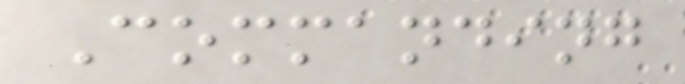Commanding
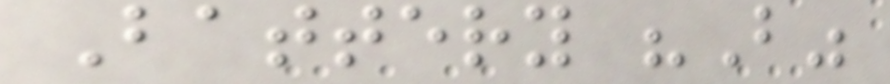Battery "B"
